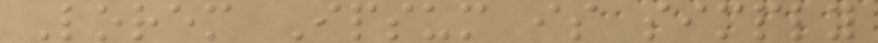Lorem Ipsum is simply
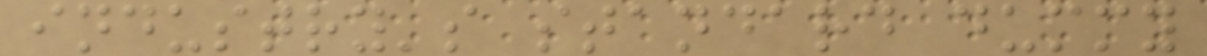industry's standard dummy
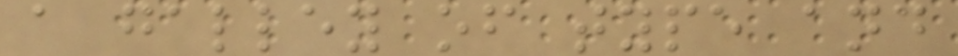a galley of type and
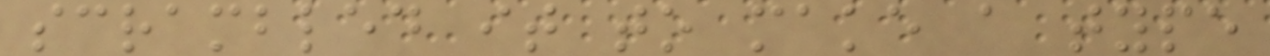scrambled it to make a type
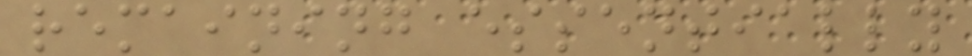remaining essentially
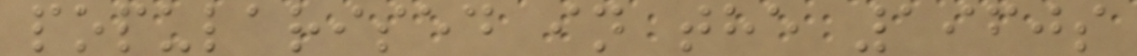popularised in the 1960s
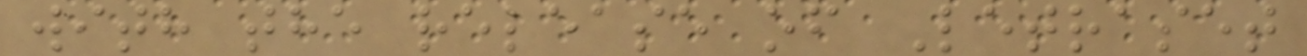with the release of Letraset
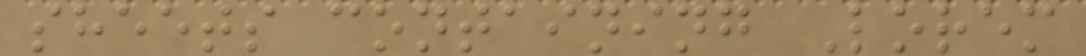sheets containing Lorem
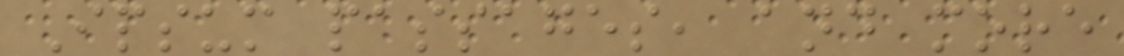Ipsum passages, and more
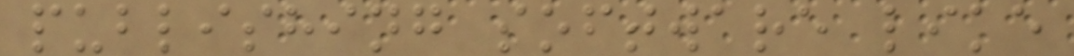publishing software like
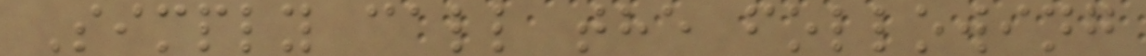Simply call the following
